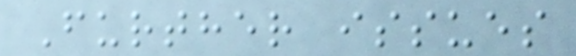Further issues
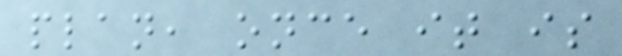plan, once it is
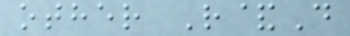other R&D
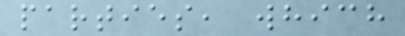parties, which
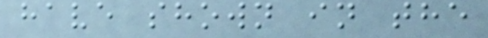have shown in the
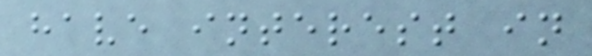have interest in
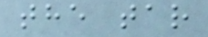the tar
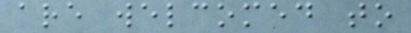are welcomed to
